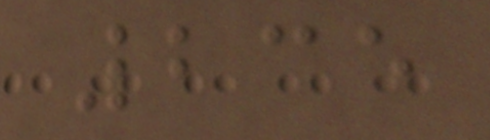235
